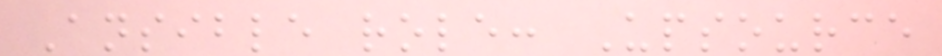Ansible role: Upsource
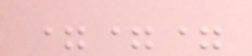===
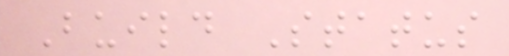Build Status
